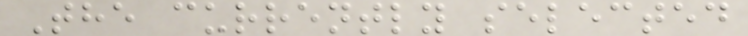The currently selected
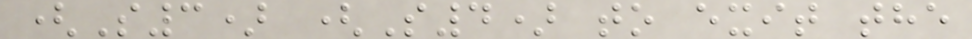(S3) (S4) to exit the
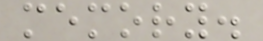memory.
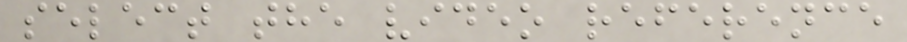select the video reference
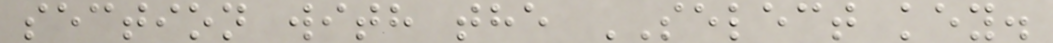section with the SELECT key.
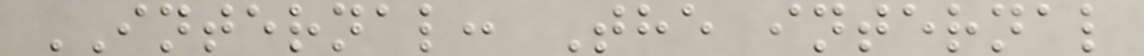INTERNAL: The internal
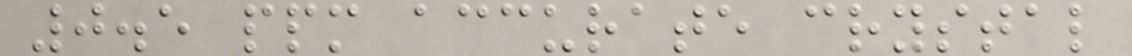0.5 ppm accurate crystal
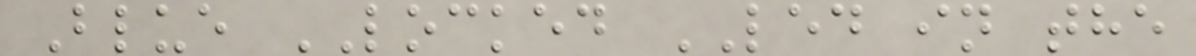Blue LOCKED LED in the
